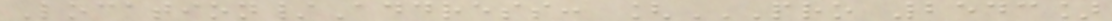Location/Address: [PRO 2543]
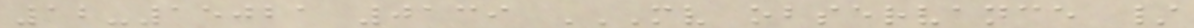12-15021 0139 MV OBSERVANCE /
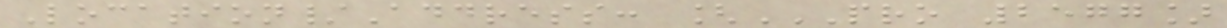Location/Address: [PRO 2577]
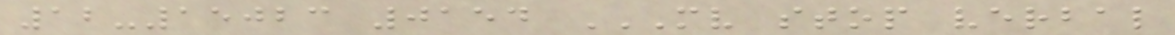12-15023 0154 MV STOP VERBAL
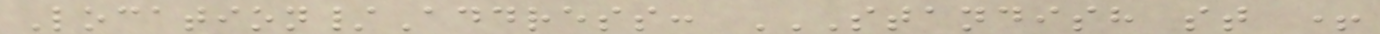Location/Address: STANDISH ST +
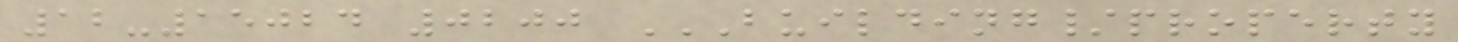12-15024 0200 BUILDING/PROPERTY
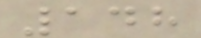148
